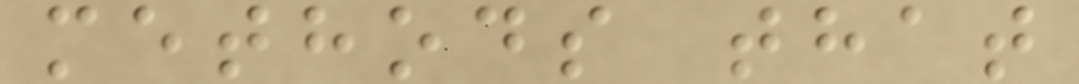methods that
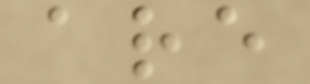are
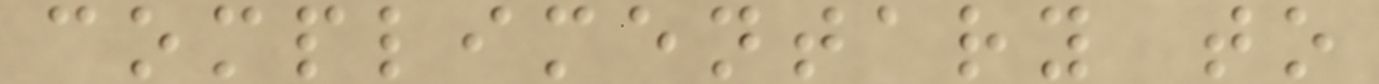complimentary to
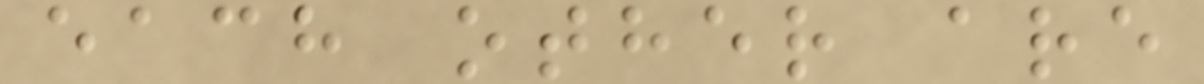each other are
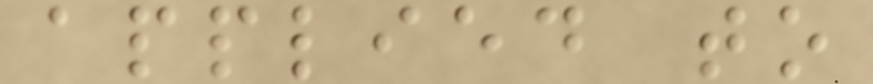applied to
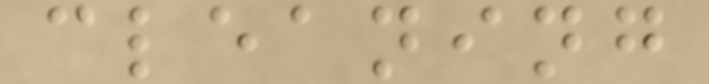cleaning
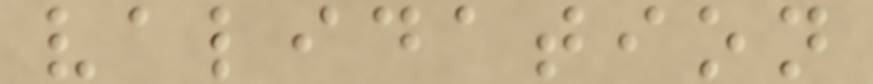validation
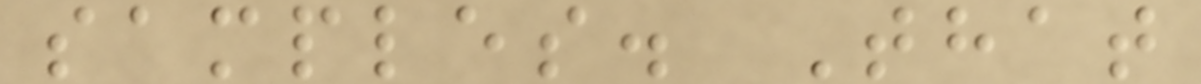samples. That
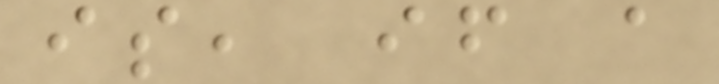is, if a
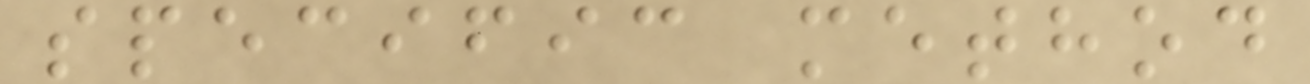specific method
